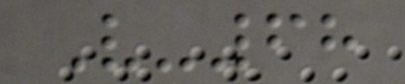V-68
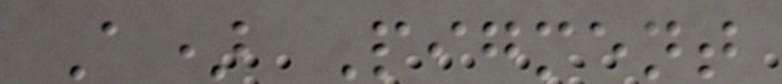A) Pigment
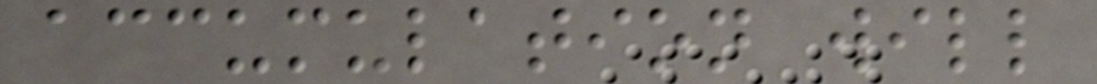accumulation will
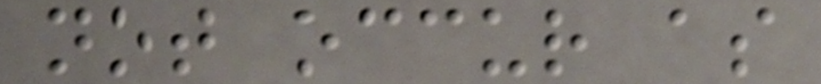not occur as
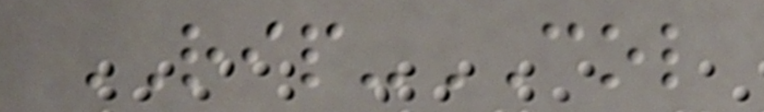RIP-COL
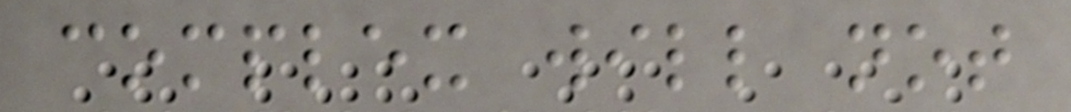complex will not
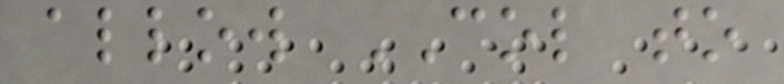allow COL to
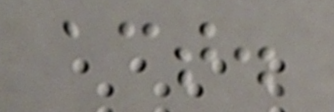act.
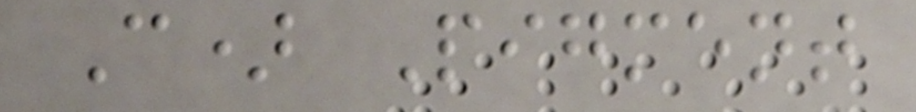C) Pigment
